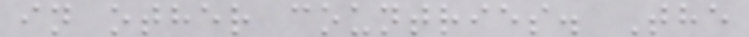in other countries. The
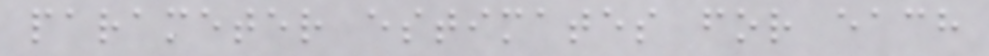parameter estimates for each
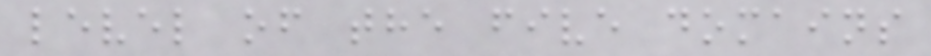level of the five domains
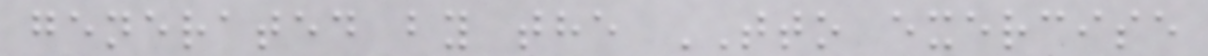generated by the TTO exercise
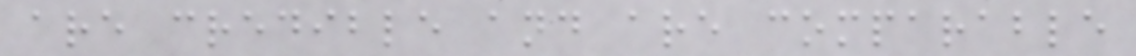are credible and are comparable
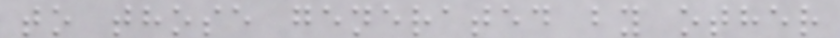to those generated by other
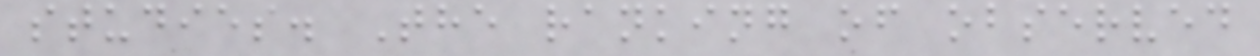studies. The ranking of observed
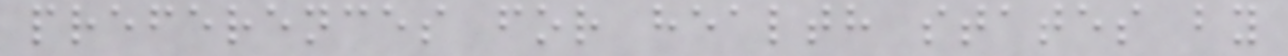preferences for health states by
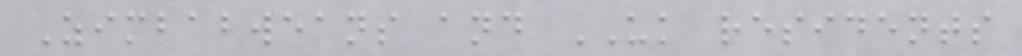Zimbabweans and UK residents
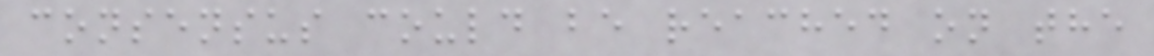consensus could be reached on the
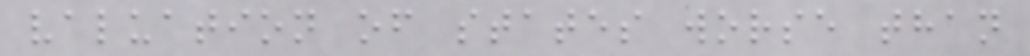valuation of states worse than
